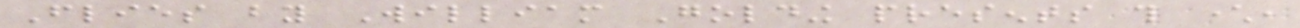Flies by William Golding presents this character,
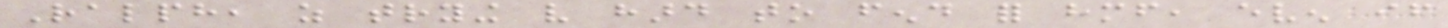Ralph, as trying very hard to fend for himself, even if
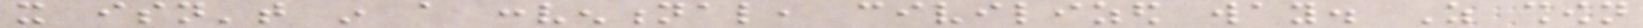it isn't in a conventional, civilized way. As shown
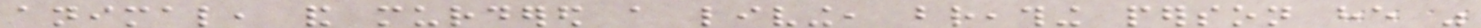animal, and murdered a living, breathing person he was
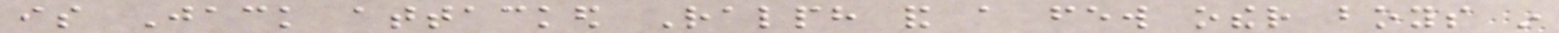is Jack attacked Ralph and a few other boys in
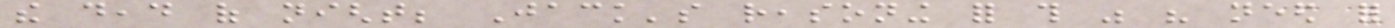the dead of night; Jack's reasoning for this was his need for
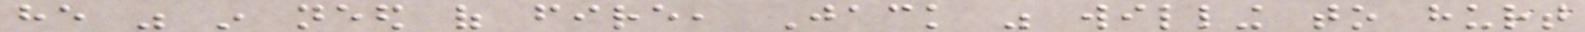he was in need of fire, Jack was willing to hurt
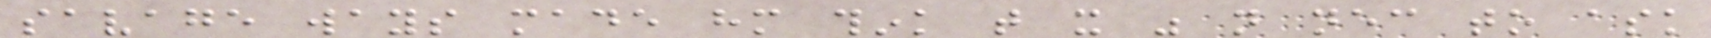savage ways made him think that it was not necessary to ask
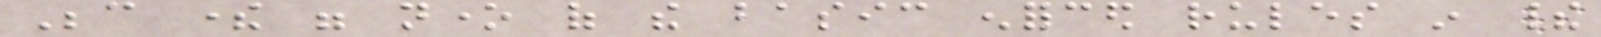Because there were none of the basic enforced rules in their
